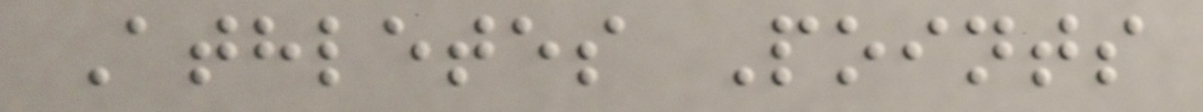Athletes Points
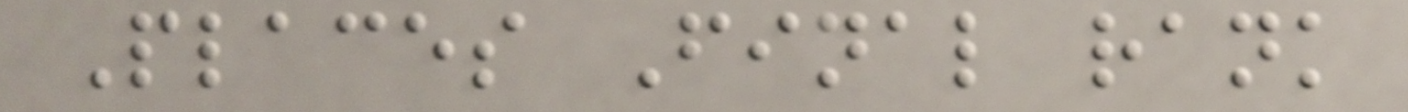Places Final rank
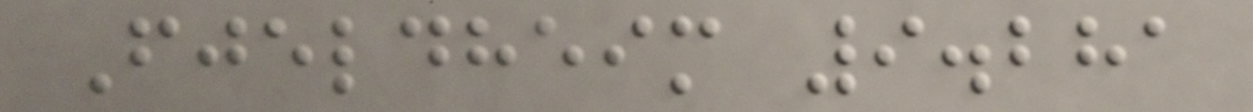Fjeldheim 9.281
